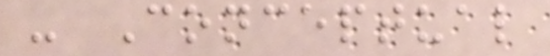- Conceptual
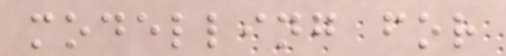modelling for
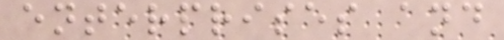enterprises and
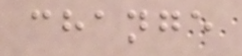change
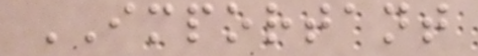IMPORTANT
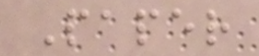Paper
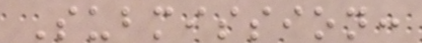Submission:
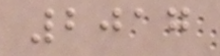2017
